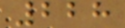228
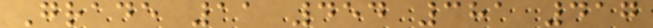Grade 11 454 381 417
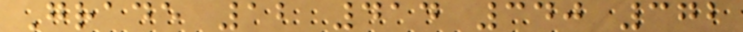Grade 12 414 340 372
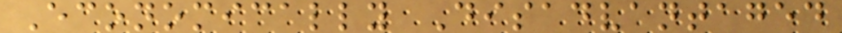Economically Disadvantaged
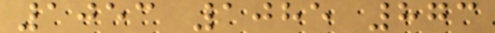1053 1085 873
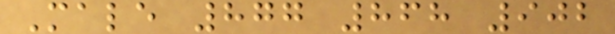Male 877 868 902
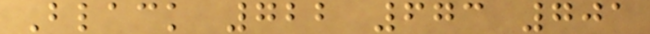Black 722 673 701
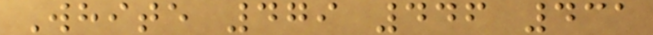White 479 446 431
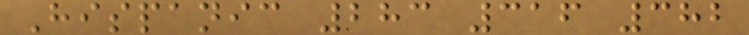Hispanic 283 316 382
